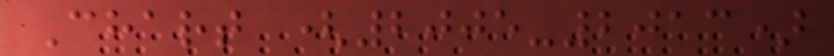Chart (2005-2013)
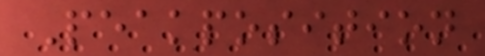Peakposition
